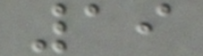19
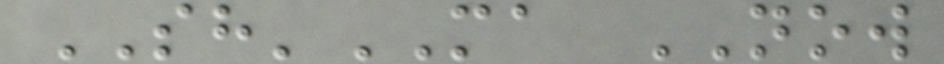SH'MA NOW
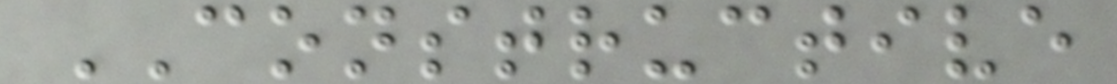CONSTRUCTIVE
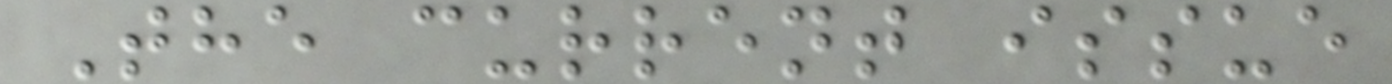The current issue
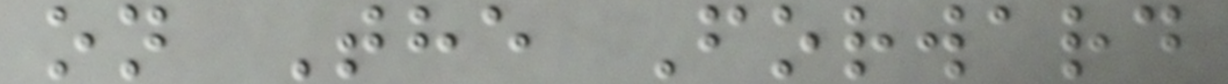on The Forward
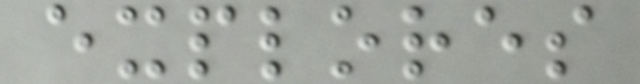explores
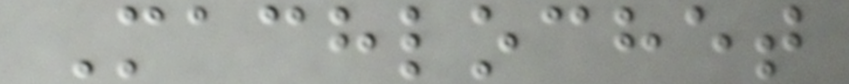Machlochet
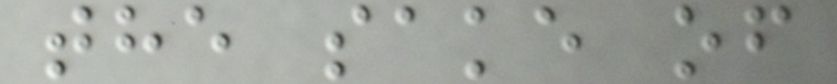the sake of
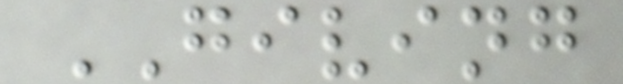GIVING
